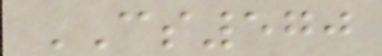CS570
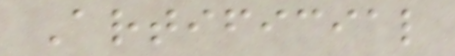Artificial
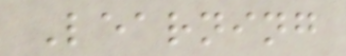Learning
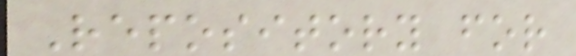Repository for
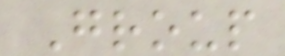Group
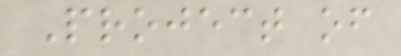Project of
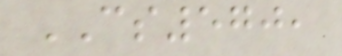CS570,
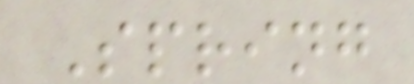Spring
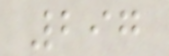297
